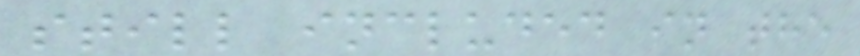still included in the
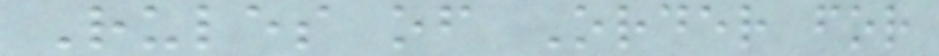Rules of Order for
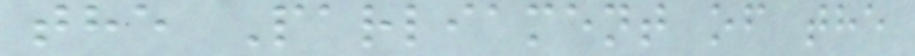the Parliament of the
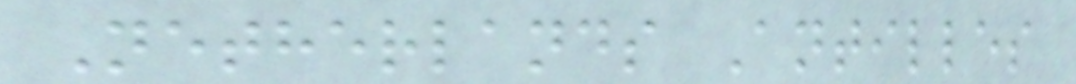Netherlands Antilles
